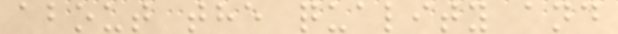about the quality and
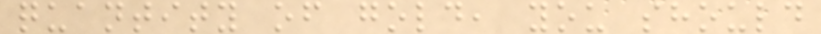quantity of gold, you should
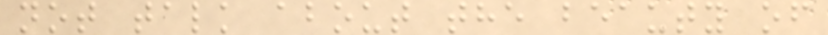not talk about the beauty of
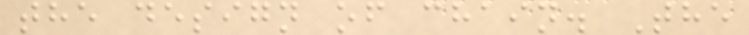the design of chain. The
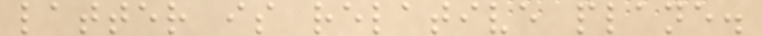latter is relative plane.
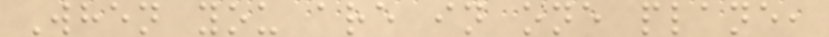When you are in one plane,
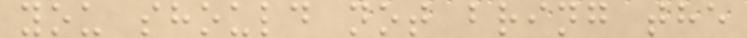you should not bring the
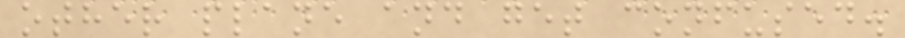other plane and get confused.
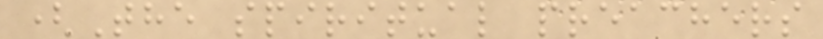(The spiritual preachers
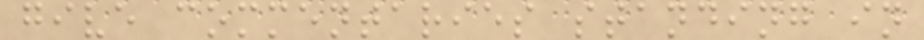give commentaries standing in
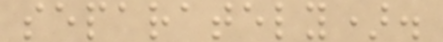separately).
